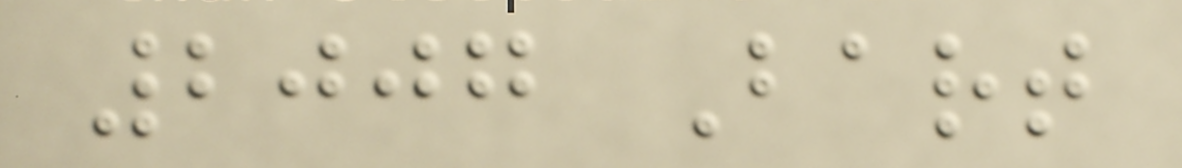2007 Bart
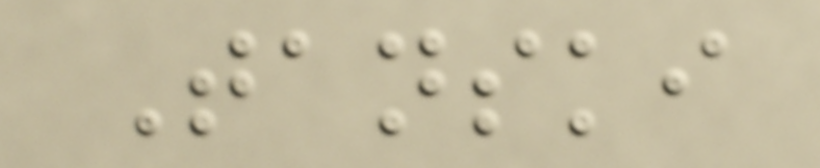Tanski
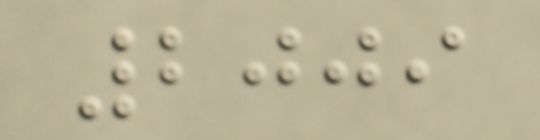2009
